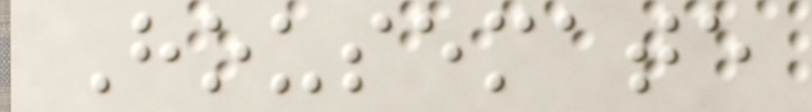Housemate
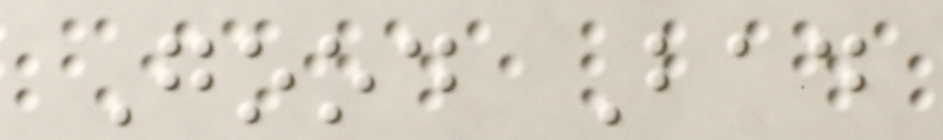Good Bad
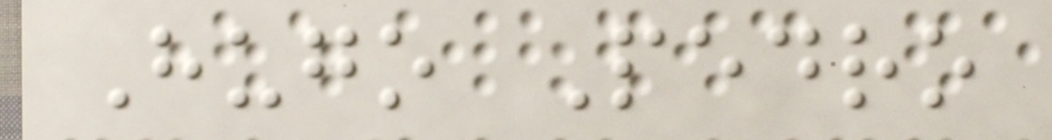Hugo Pedro
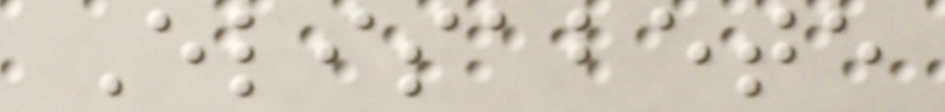Elisabete
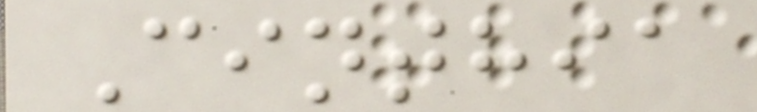Cinthia
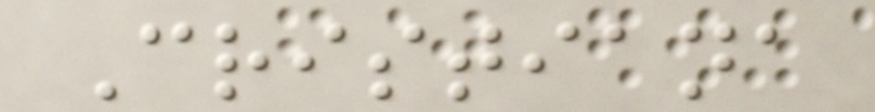Cristiana
